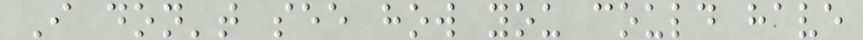I don't see how you could have
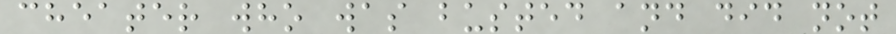cheater who was busted and did not
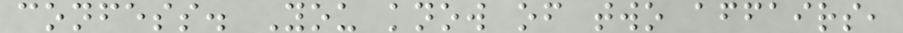confess. You know of two affairs,
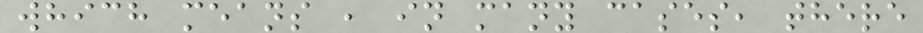which means , in many cases, there
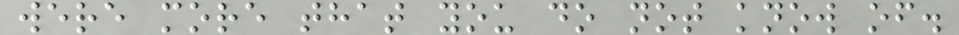were more that you do not know of.
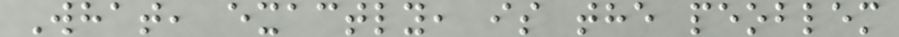What, exactly, is the peoblem
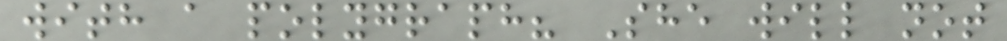with a polygraph? She will not
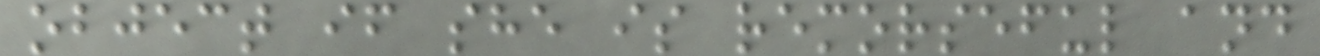object if she is remorseful and
